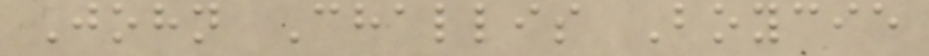John Challis Boycie
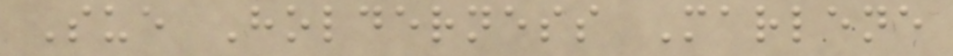Sue Holderness Marlene
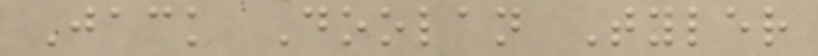Jack Doolan Tyler
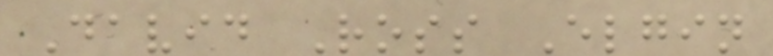David Ross Elgin
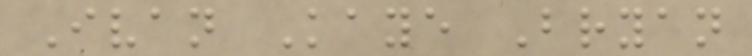Ivan Kaye Bryan
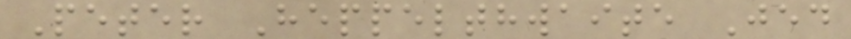Peter Heppelthwaite Jed
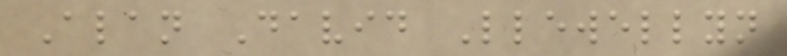Alan David Llewellyn
